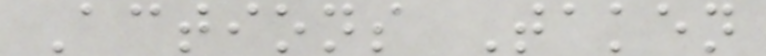Actions Taken
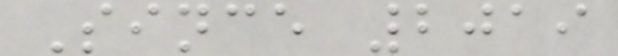Since 2019
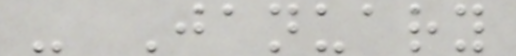- January
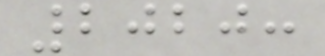2020:
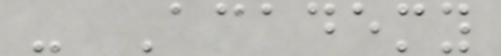- Academy
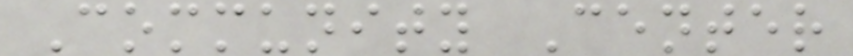Community Center
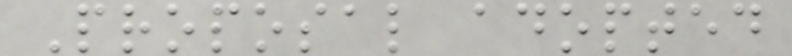Proposal adopted
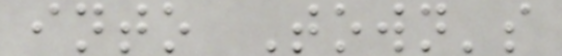into Town's
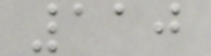110
